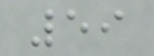59
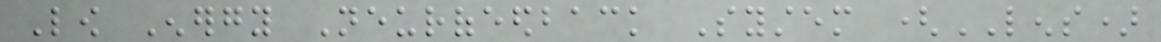Low Energy Neurofeedback System (LENS)
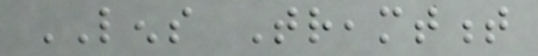LENS Treamtment
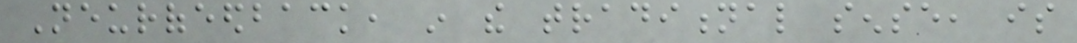Neurofeedback, in the traditional sense, is
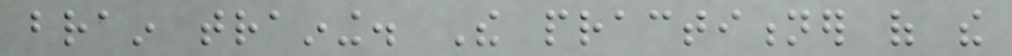brain training. The practitioner of the
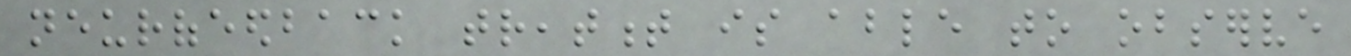neurofeedback treatment is able to observe
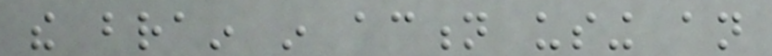the brain in action using an
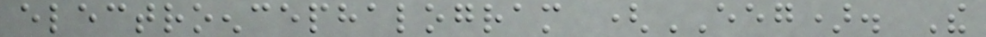electroencephalogram (EEG). The
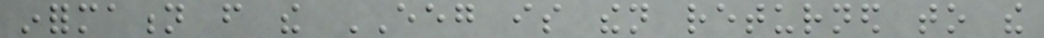information from the EEG is then returned to the
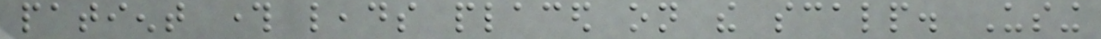patient through leads placed on the scalp. Using
